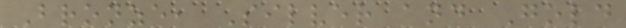Bronze, Silver and Gold
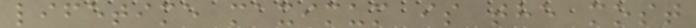lifetime maximum is the most
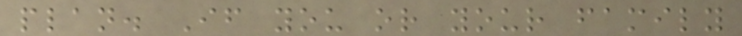plan. If you or your family
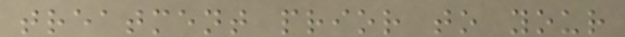treatment prior to your
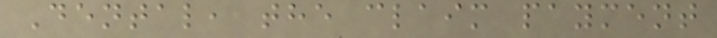Dental, the claim payment
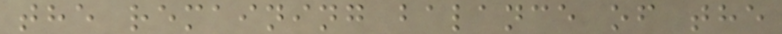the remaining balance of the
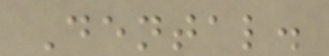Dental.
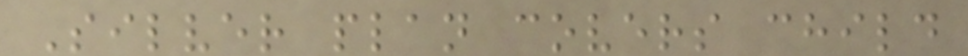Silver plan covers child
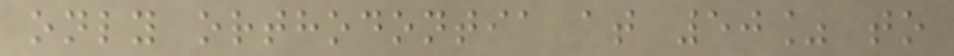only orthodontia at 50% to
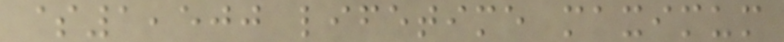$1,500 lifetime maximum
